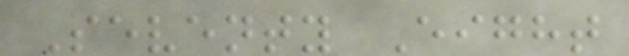Seventy Eight
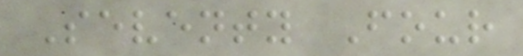Seventy Four
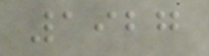1927
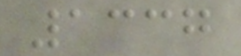1337
